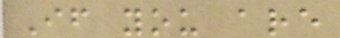If you are
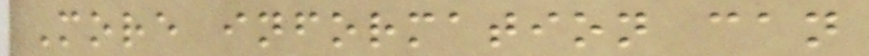More information can
